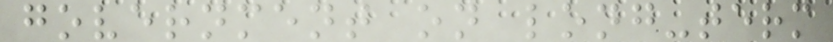government on long-term
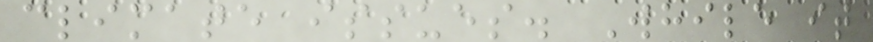climate issues. While it
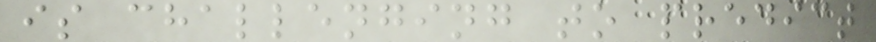is challenging to predict
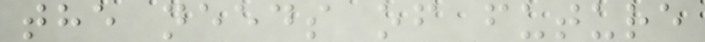the needs of future
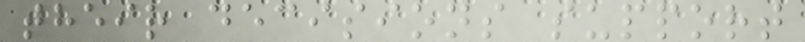their decisions support
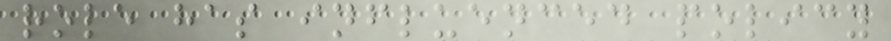role has influenced policy
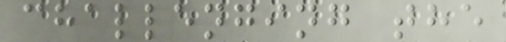challenging the
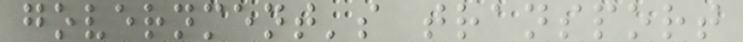government's transport
